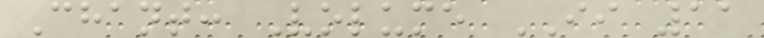Chant: Volume II 11
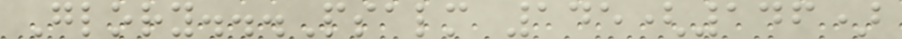Glory...Psalm 145(146)
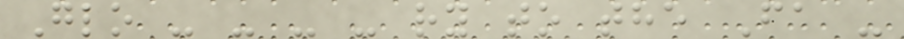Glo - - - - ry to the Fa -
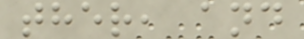ther, and
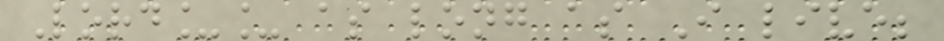Lord__ as long as I live;
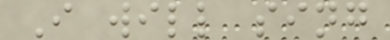I will sing
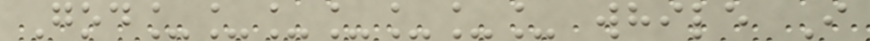God_______ while I
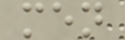men
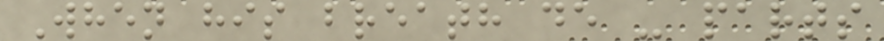When his breath de - parts
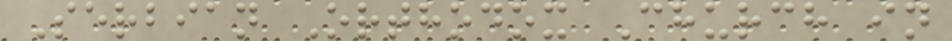Serbian Orthodox Church in
